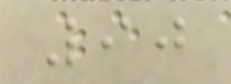90
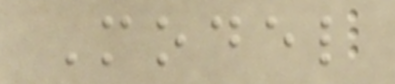Model
